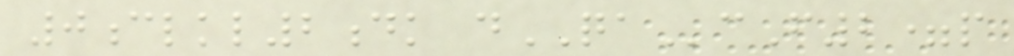0clkl2dk dQAcF2=p
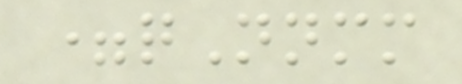=qNnmm
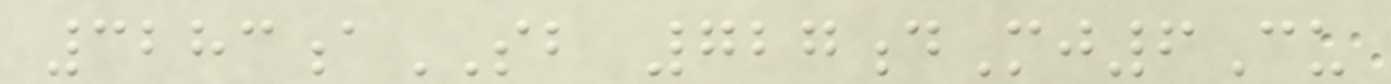3283aSB 727dMj6Cu
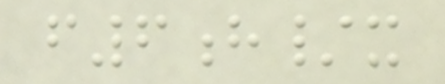f6h/x
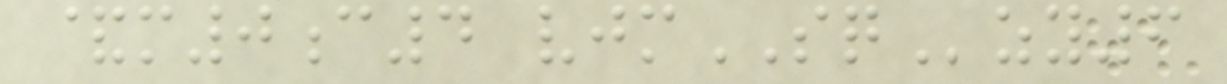&m0c4 vjmSQzy6
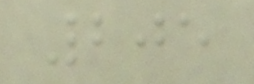205
